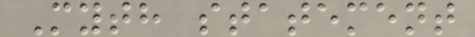Myth statement
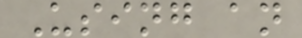Using an
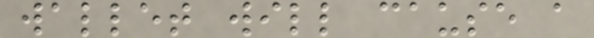wallet will cause a
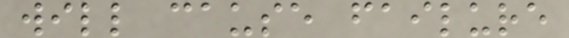will cause failure
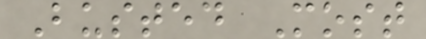Busted Most
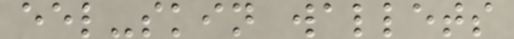eel-skin wallets
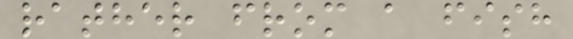rather from a fish
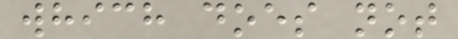which does not
